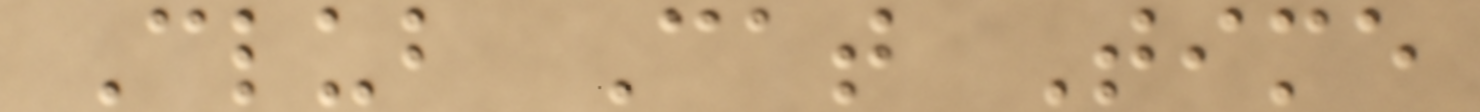Club Cat Time
